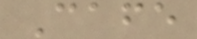Cafe
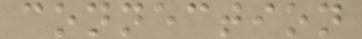connection
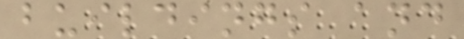buildings and
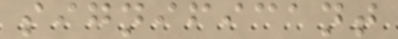significant
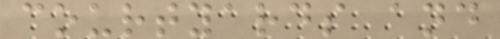courtyards and
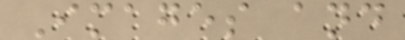Images and
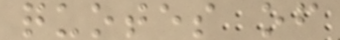quotes of
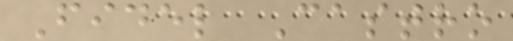Fidel Castro
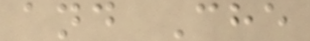and Che
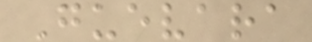Guevara
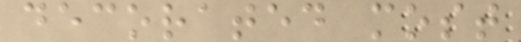decorated most
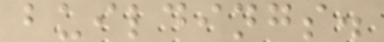buildings.
